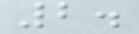2.
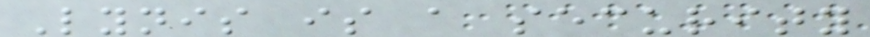Lynis is a security
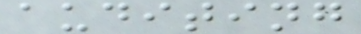auditing
